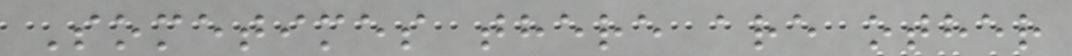Sometimes there are other
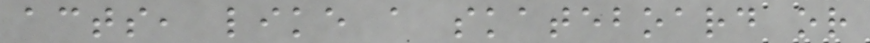acts, like a skateboard or
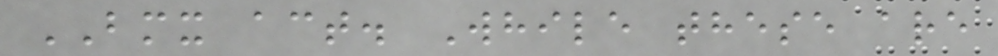BMX act. While these are
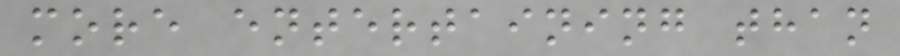more entertaining than
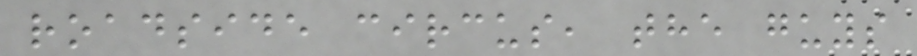roadside circus, the guys
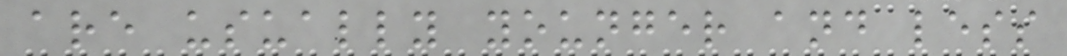are usually younger and less
